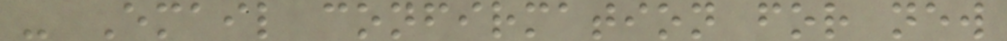- Email confirmation for new
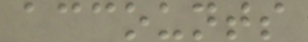accounts
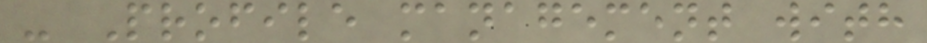- Profile management with
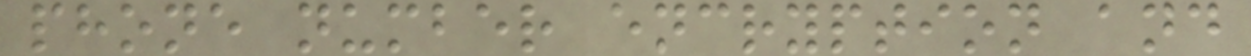phone number encryption and
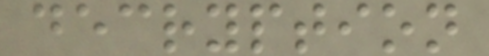decryption
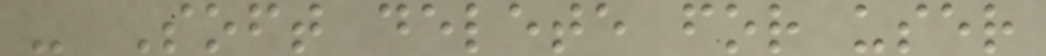- Soft delete for user
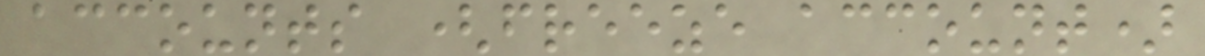accounts (freeze account)
